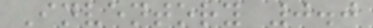Inventory 0.0
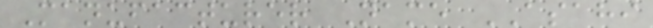Manufacturer Name ASAHI
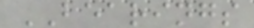BEARINGS
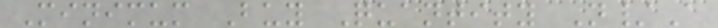Minimum Buy Quantity N/A
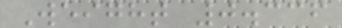Weight 0.336
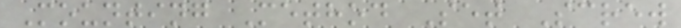Mounting Method Set Screw
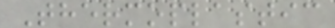Thermoplastic
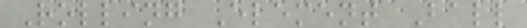Rolling Element Ball
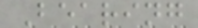Bearing
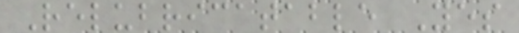Relubricatable Yes
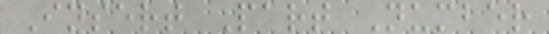Insert Part Number
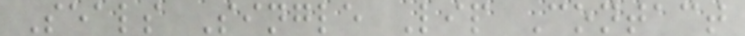Seals Single Lip Contact
